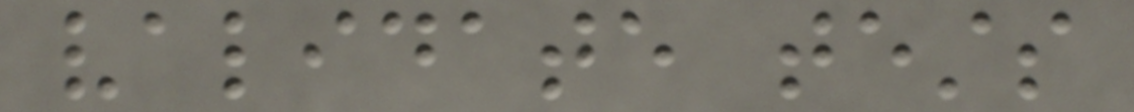validate tests
